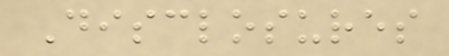Disclosures
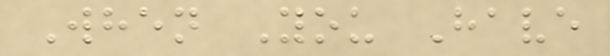When You Have
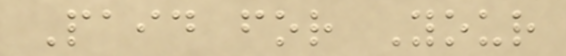Paid for Your
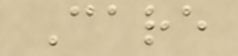Care
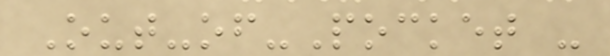Out-of-Pocket -
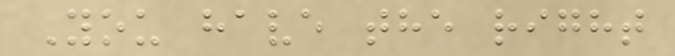You have the right
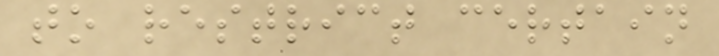to restrict certain
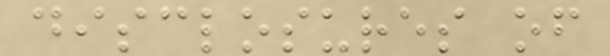disclosures of
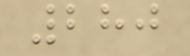280
